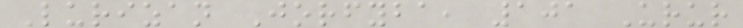Lurizan Jorfyba, 101 Urur
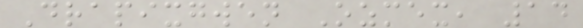Drapixgwen Ozmex, 14
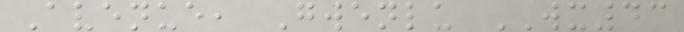Avenue, Gwenlu WX43
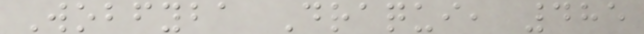Wobfyba Draqui, 485
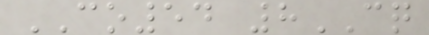CO54 8CQ
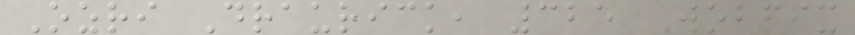Ozri Draurick, 325 Wobpix
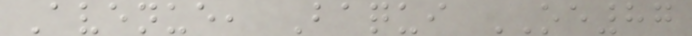Avenue, Baqui OE87
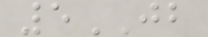5JB
